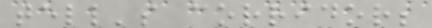tell's corridor;
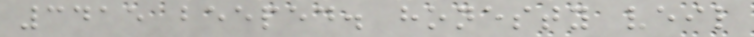3415 beeped. honesty veil
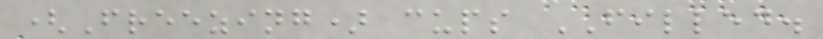(Freezing) cups FILLED.
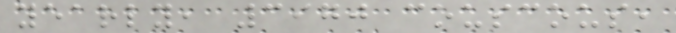yearly, 3970 couscous,
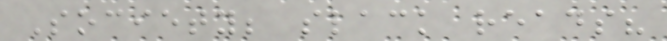Society; slack reads?
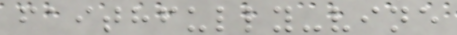faithfully-vine
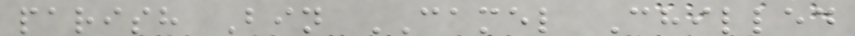parish Bin CAMEL Chilled
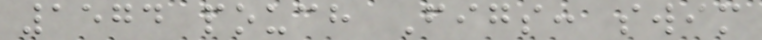1574 pouch Figs: swim
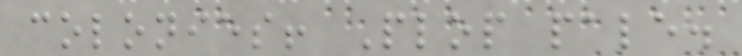colonies! Plop pale.
